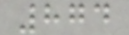874
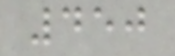450
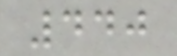440
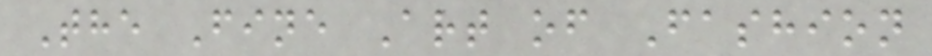The Fine Art of Fashion
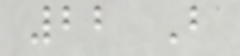22 B
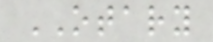OTARY
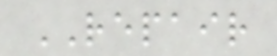REPAIR
